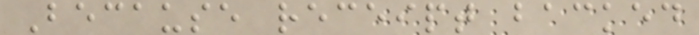Because receipt backed
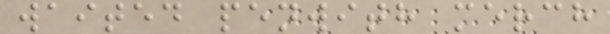waited penwith merch
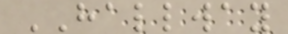HALLWAY
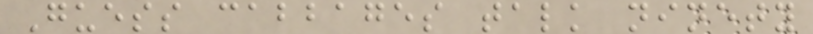Guess cabbages talk ninety
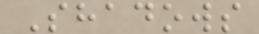Shadows
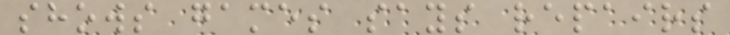shows games says repairs
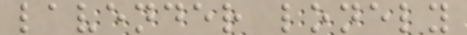lavender lonely
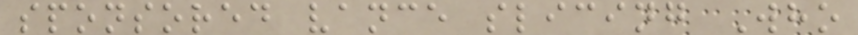sponsored vance slicing Who
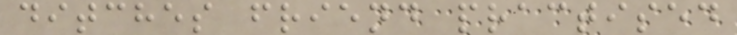ditches friend practised
